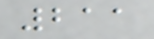211
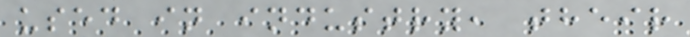used in industry, their
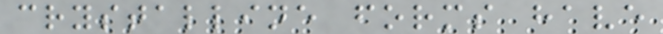crystalline forms have
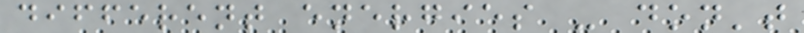different energies - don't
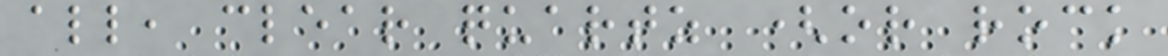all, clear quartz (or rock
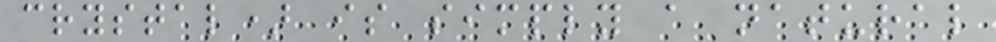crystal) is simply a natural
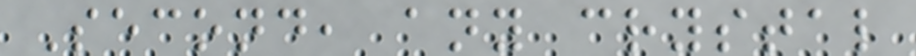Second, any crystal
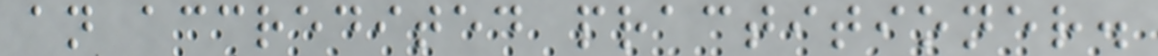an accredited practitioner.
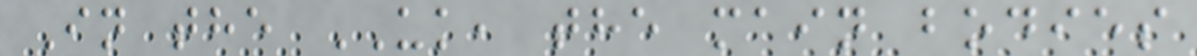In the UK, the main bodies
